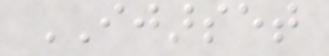IJARSET
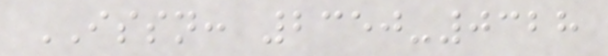ISSN: 2350-0328
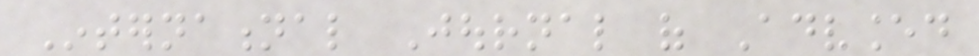International Journal of Advanced
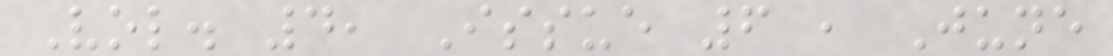Vol. 4, Issue 6 , June
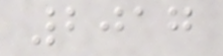2017
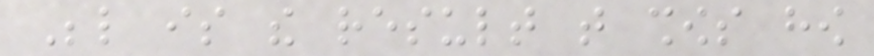Below is the result that shows how
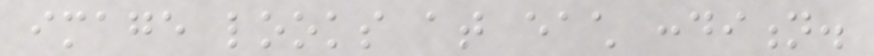image looks at each condition.
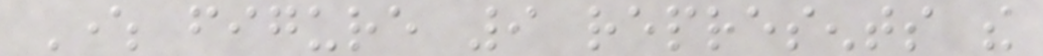Where figure 9 represents the
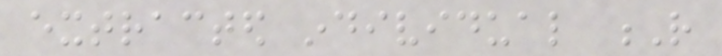extracted individual R
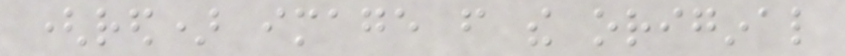(red) image from the original
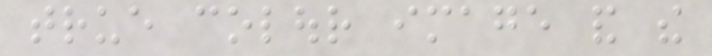true colour image and the
